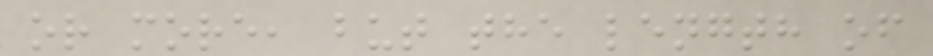or more, but the length of
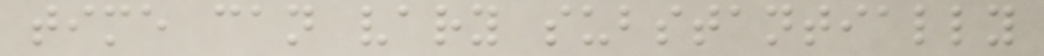time can vary substantially
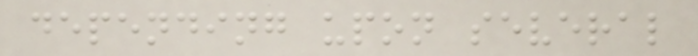depending upon several
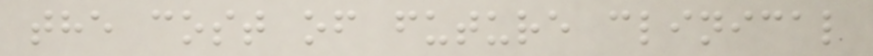the cost of future clinical
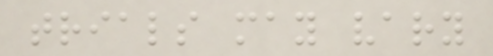trials may vary
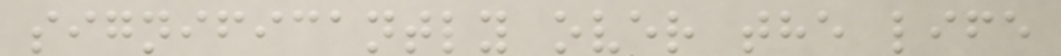significantly over the life
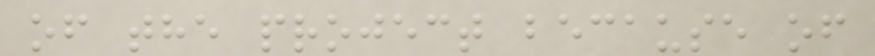of the project because of
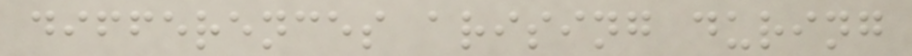differences arising during
